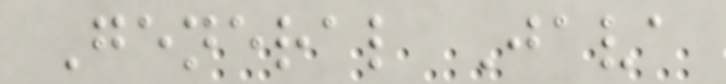General Java
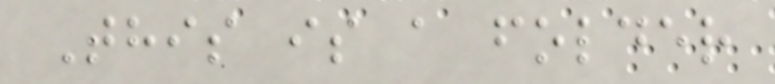This is a folder
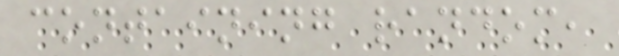containing random,
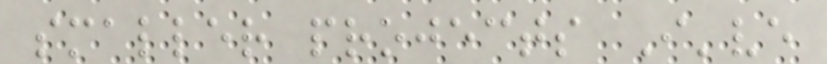smaller projects I've
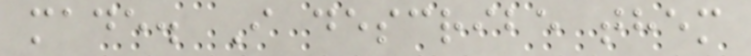made. I describe them
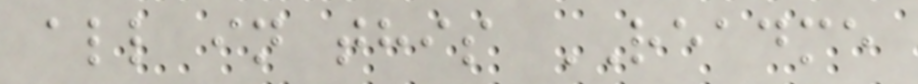all in this README
